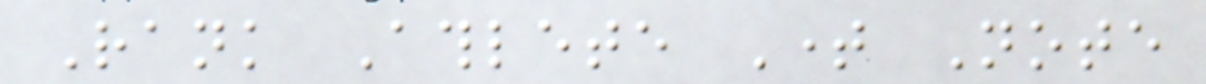Rank Athlete Time Note
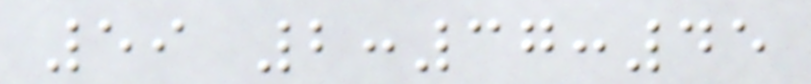59 2:37:45
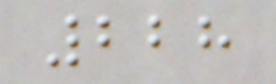228
